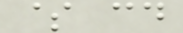$ cd
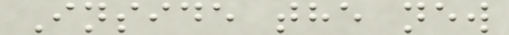Inside the new
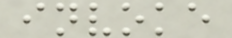invoke
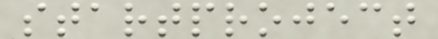startproject
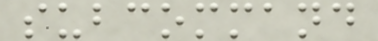subcommand
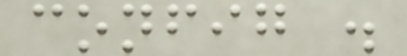config .
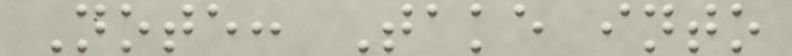Note: Take into
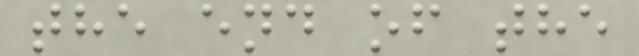the end of the
